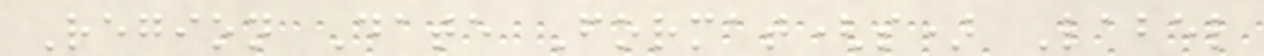Region Date Format(s) Label
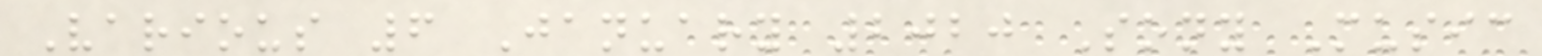Various 6 January 2020 Sony Music
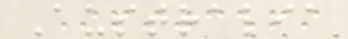Australia
